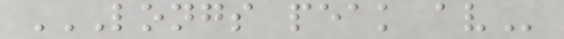LONGS PEAK AV
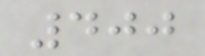400
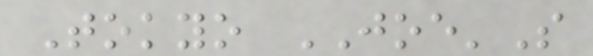Tokyo JOE'S
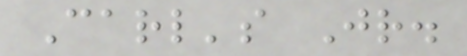Carl's Jr.
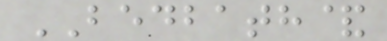BEDBATH&
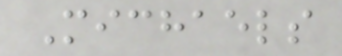Michaels
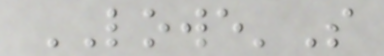LOWE'S
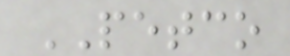PETCO
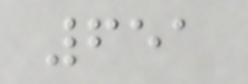651
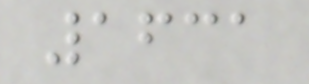1631
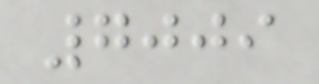7009
